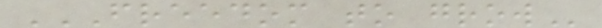FREEDOM TO GROW
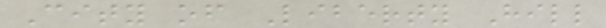City of Liberty Hill
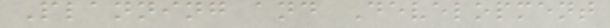Planning and Development
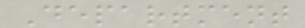Department
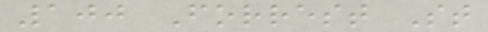100 Forrest St
